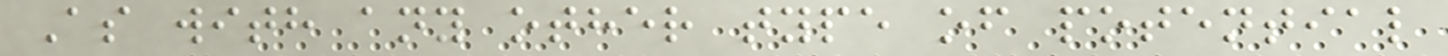As with any other type of potential
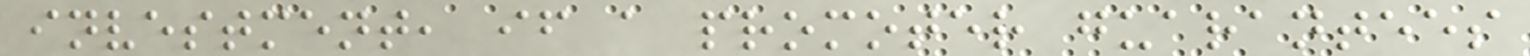investment, if a promoter guarantees
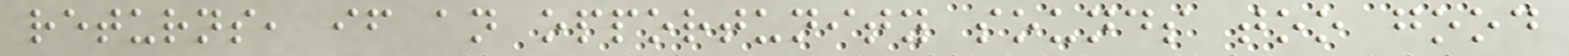returns, if an opportunity sounds too good
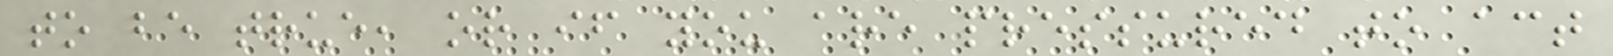to be true, or if you are pressured to act
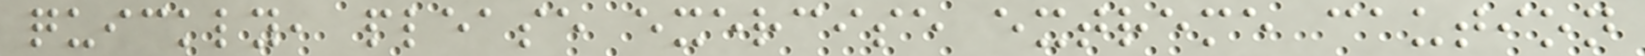quickly, please exercise extreme caution
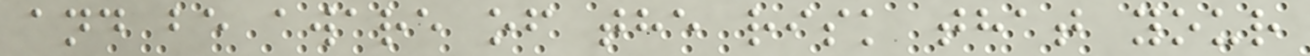and be aware of the risk that your
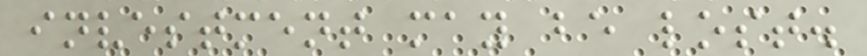investment may be lost.
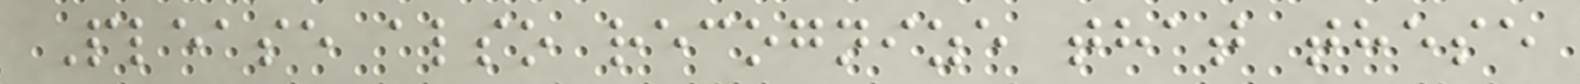Please also recognize that these
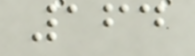164
